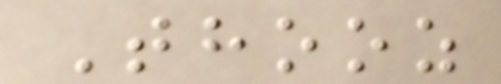Thooz
